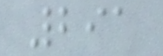291
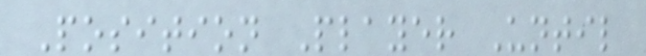Position Player Until
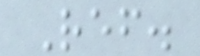Ref.
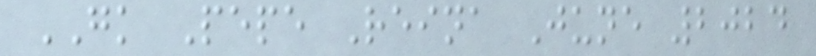GK Pepe Reina June 2024
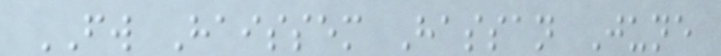FW Haissem Hassan June
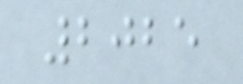2025
